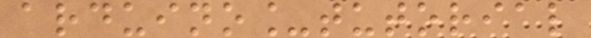arduino_tutorial
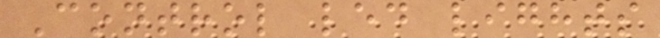Control led lights
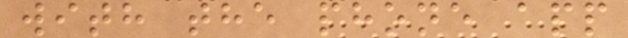with the phone app
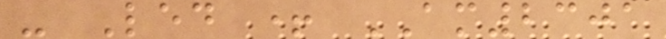- Led + AM2301
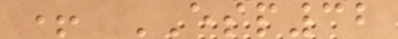+ ESP32
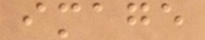image
